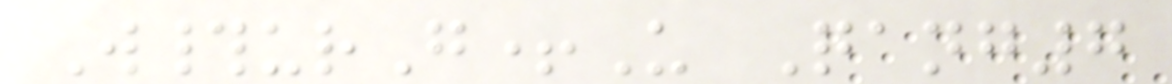W#urG+U Qang7
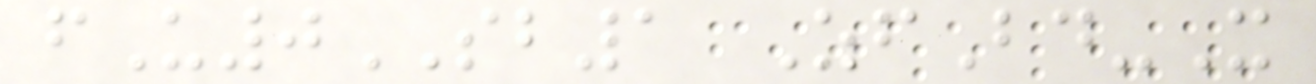fU0SB1 ZfBd-X
